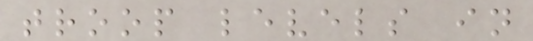troop levels in
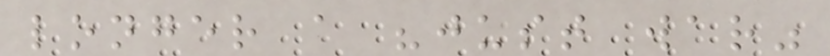longer a "just war"
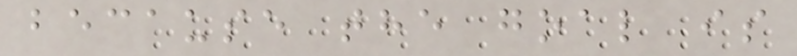because the goal is
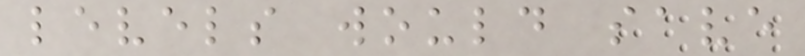levels would save
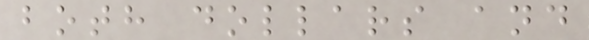both dollars and
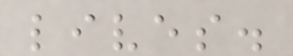lives.
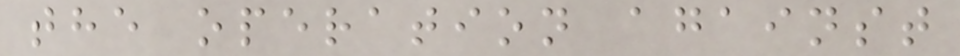the operation against
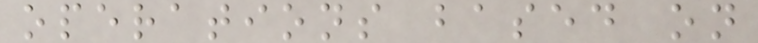operations based on
